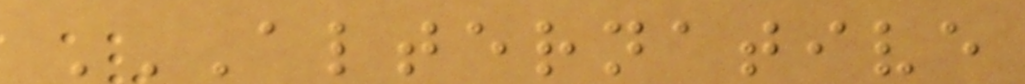ALTERNATIVE
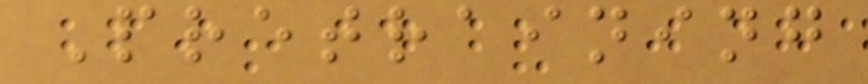Pretraining
